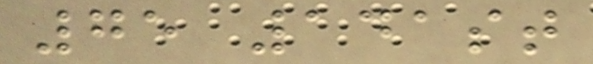75 141st
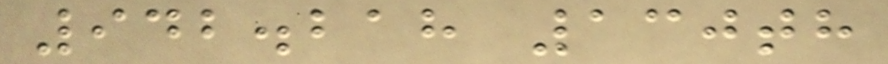942.218 130th
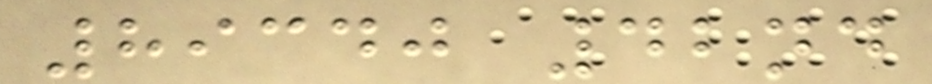89340 42nd
